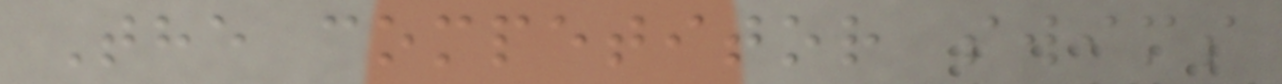The competitor swims
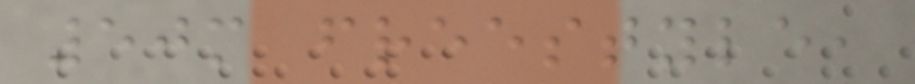50m freestyle,
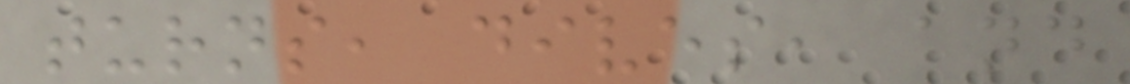turns, dives, and
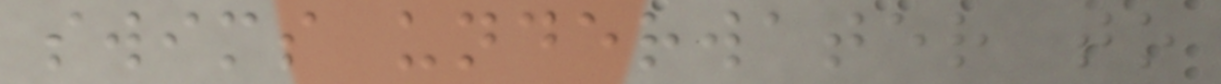swims underwater to
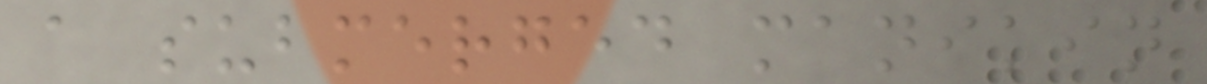a submerged manikin
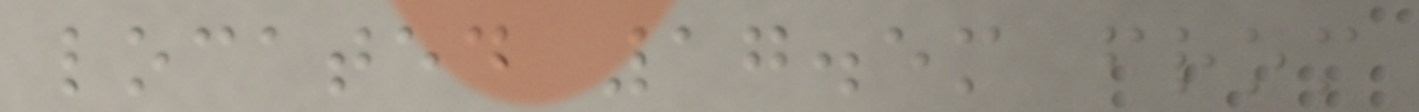located 17.5m from
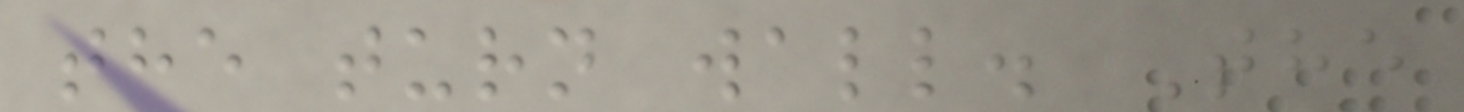the turn wall. The
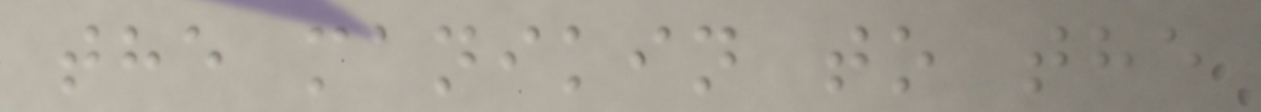the manikin to the
